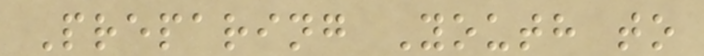Preparing Youth to
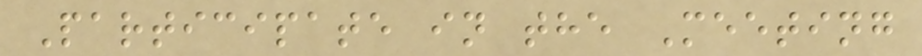Participate in the Meeting
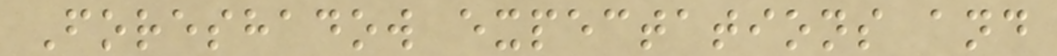Foreshadow expectations and
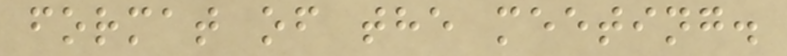format of the meeting.
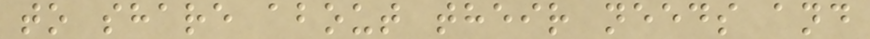to share about their needs and
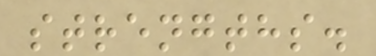strengths.
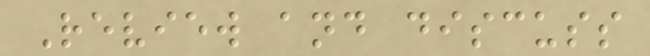Review and discuss
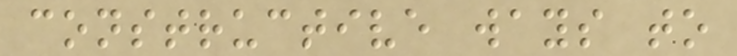constructive ways to
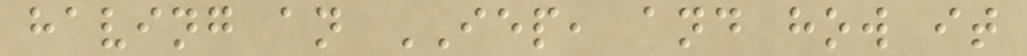having an IEP, and how it
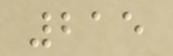215
